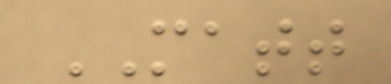MATT
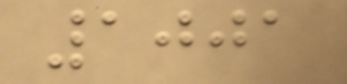1001
